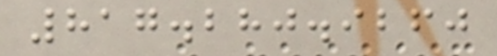817.280.9260
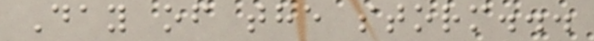Day of the storm...
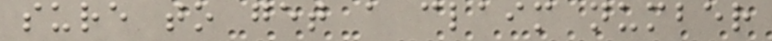sure to get a claim number
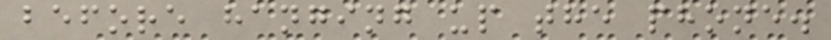before hanging up the phone.
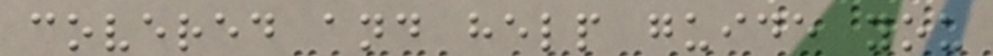covered and help guide you
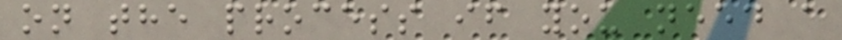on the process if you need a
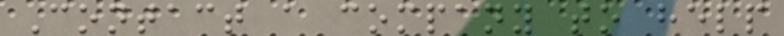Contact a company to help
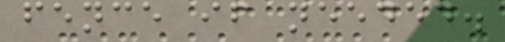fence if needed.
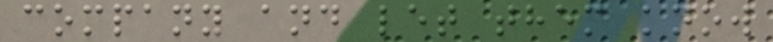company and let them know
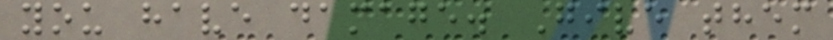you have damage. Give them
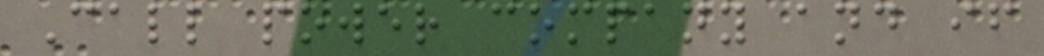Call power company and if
